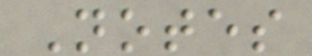Notes
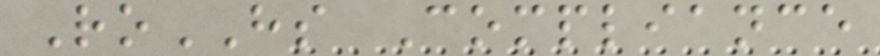RoHS Compliance
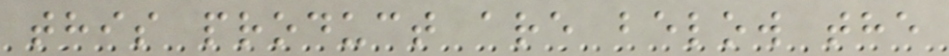this product are below the
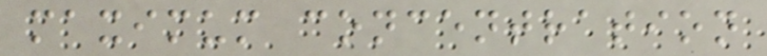maximum concentration
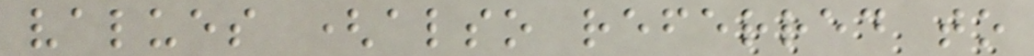values (also referred to
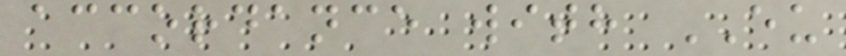accordance with EU
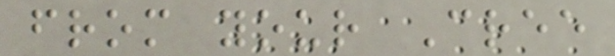from your Cree
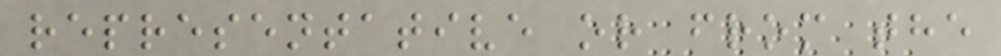representative or from the
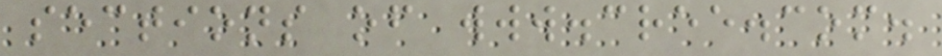sections of www.cree.com.
